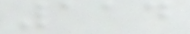114
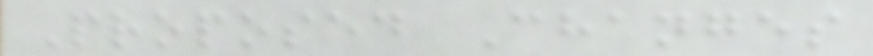Proposed Changes
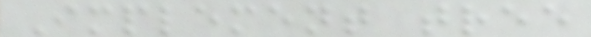Implement tree
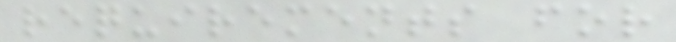requirements for
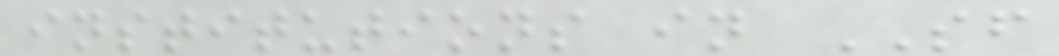institutions in SF
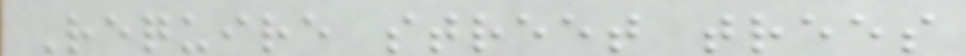Require street trees
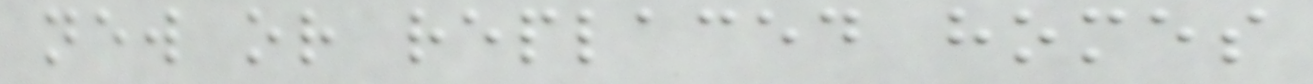new or replaced homes
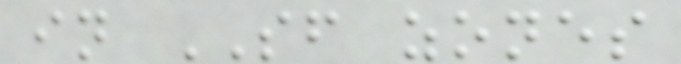in SF zones
